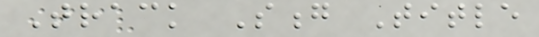Track Song Title
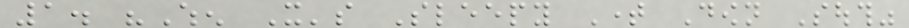1. "When It's Sleepy Time Down South"
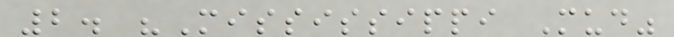2. "Mississippi Mud"
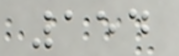154
